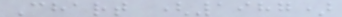Chart (1987)
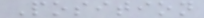Position
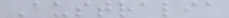Australia
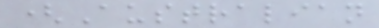(Australian
